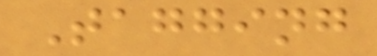Tagging
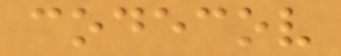codecov
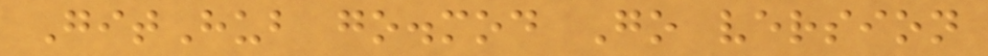GitHub go.mod Go version
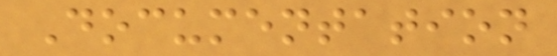Documentation
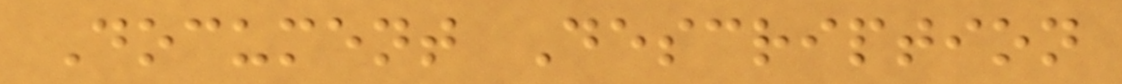Document Description
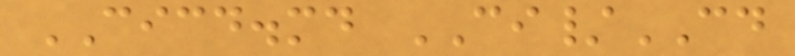CICD.md CI/CD
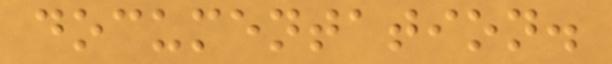documentation.
